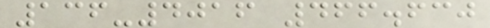136-4016 466.630
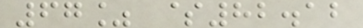67% $82.12
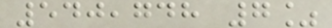540,748 7%
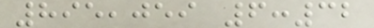895,059 6:32
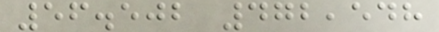56.502 472,548
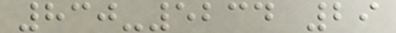830-5234 29
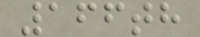166th
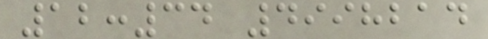12:34 4998214
